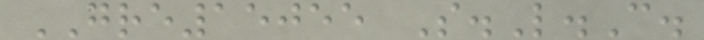GRE15055 S.L.C.
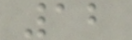12
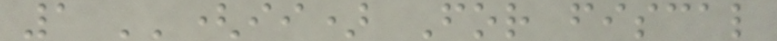1 ''(ii) For fiscal
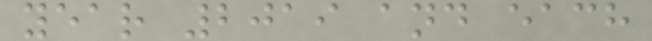year 2019 and each
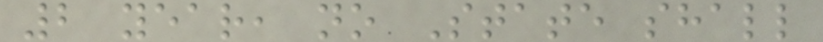2 year, no State shall
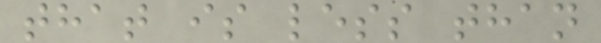that is less than
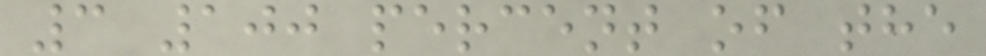3 100 percent of the
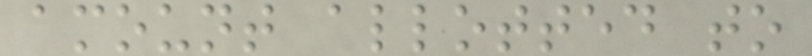amount allotted to
